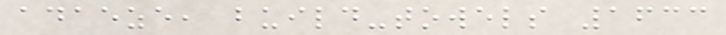adaeze, build-towels 1633
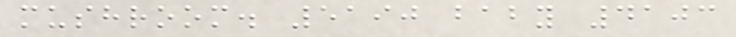mushroom. 5190 baby 4103
